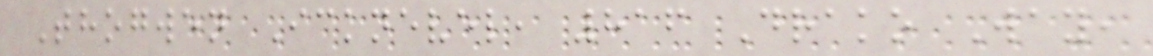Thogwen Icknevel, 816 Drako Way,
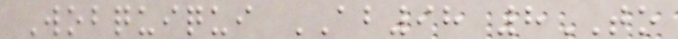Wobquiqui AB98 8TO
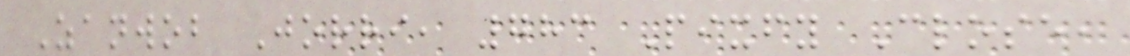Zanwob Jorri, 783 Pixfy Close,
